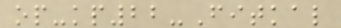op-kp22-Fitkal
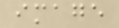image
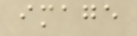image
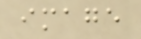image
